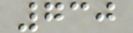730
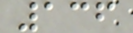136
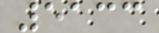5133
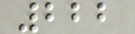222
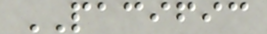PACIFIC
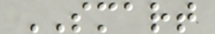SMART
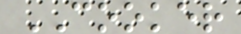COOKER
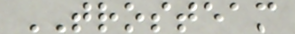TROSTEAM
